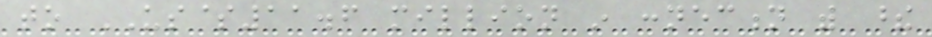to US$11.6 million in connection with these
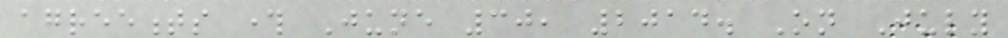agreements through June 30, 2014. On July
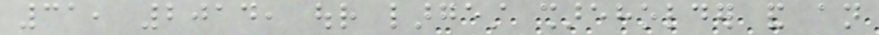31, 2014, our largest shareholder and an
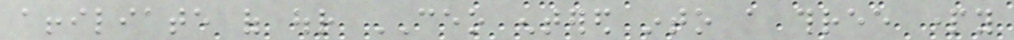affiliate of our CEO entered into a three party
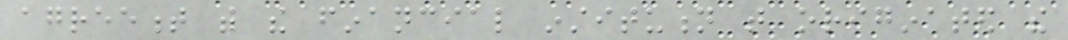agreement with the financial institution that originated the
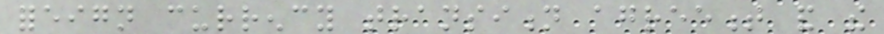foreign currency transition agreement and the
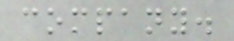company.
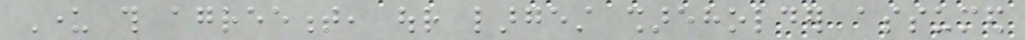Under this agreement, our largest shareholder assumed
